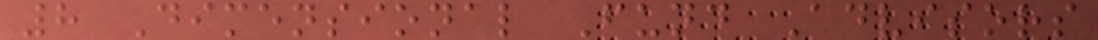8 Dimensional Fund Advisors
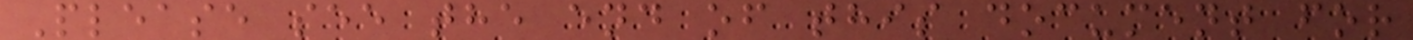Please see the end of this document for
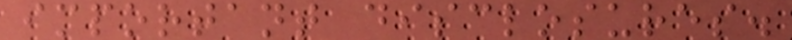important disclosures.
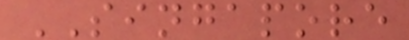SINGAPORE
